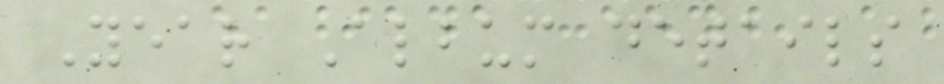Year Album details
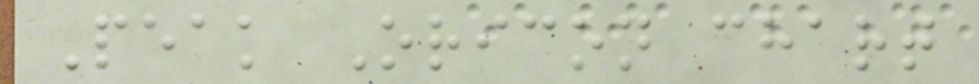Peak Oricon chart
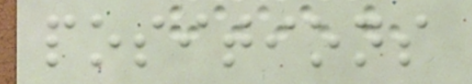positions
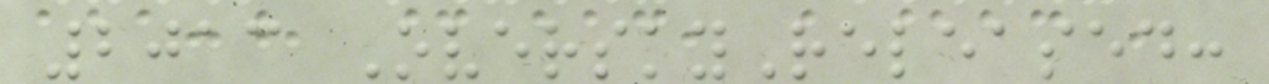2013 OverskyReleased:
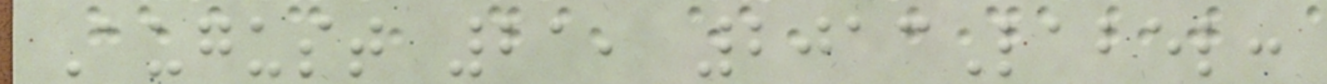August 21, 2013Label:
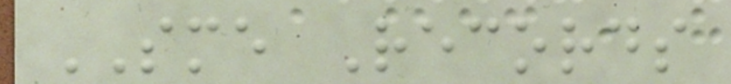SME Records
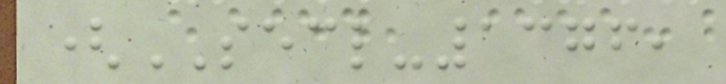(SECL-1376,
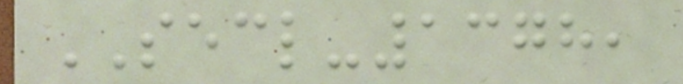SECL-1378,
